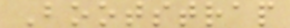Bootstrap
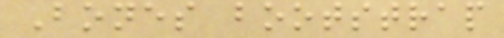Bones bootstrap
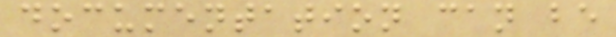documentation can be
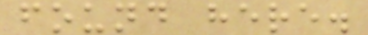found here.
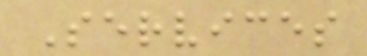Services
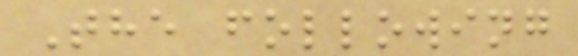The following
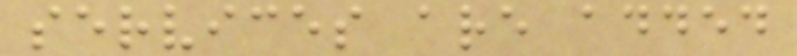services are added
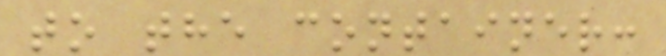to the container:
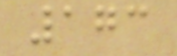173
